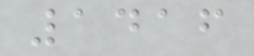1416
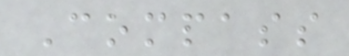Compass
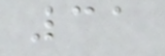31
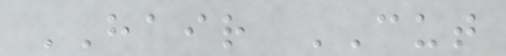HAIR CUT
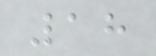18
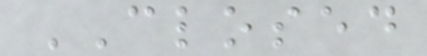CLOSED
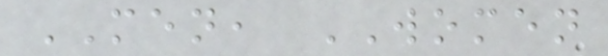MEN, WOMEN
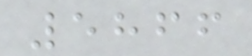5866
